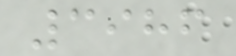3986
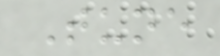Tune
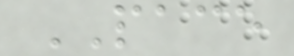PACE
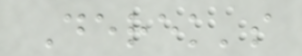Derek's
